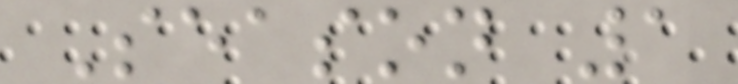Season 1
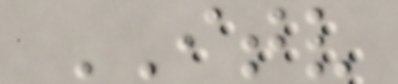ITV
